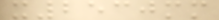x2530mm
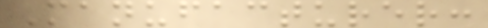Manufacturer:
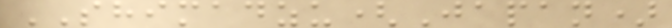SHIMADZU(Japan)
